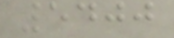5400
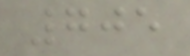705
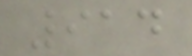914
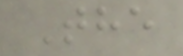The
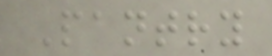Pantry
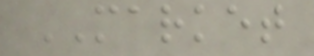MARKET
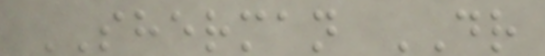SHERMAN DR
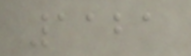1121
